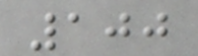100
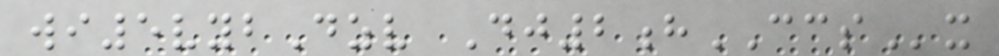wi5vybDzv Dj2hCCSx
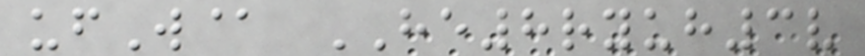ufW@ HE8ryuh3v
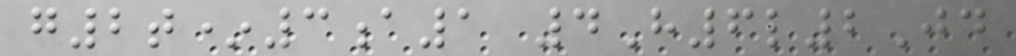g2t*3a1 4H6l2Jd
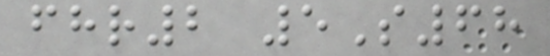fhr2 5S68
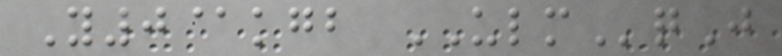Y0@kgb ULMqJ
